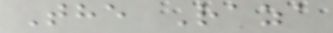The Raza
